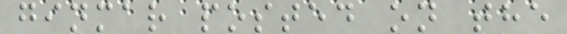ginmar posted on the
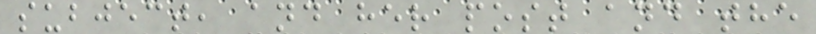subject, and her post and the
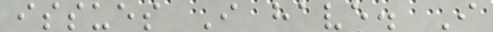issues I have. I
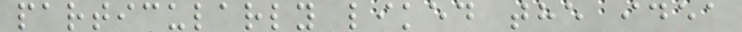particularly liked the idea
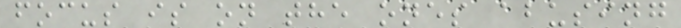focus is on the ones abusing
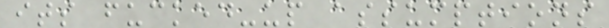its fucked-up assumptions
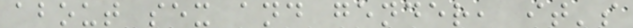about sex and gender, it's
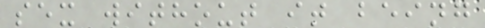sex without it being
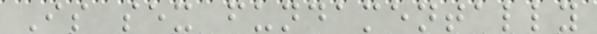Is sex fundamentally
